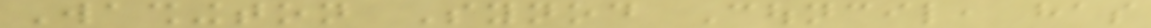Washington Synod Council, has
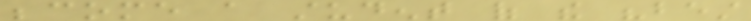become a student of the "best
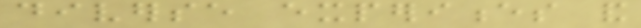diverse experiences and
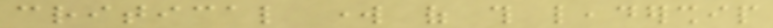critical work of this leadership
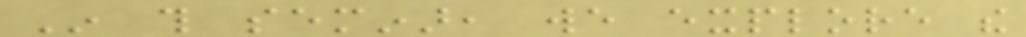In this seminar, we explore the
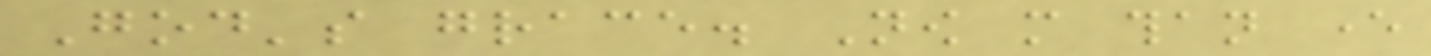God's grace. Now more than ever
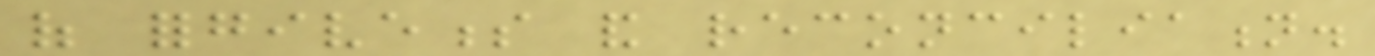of forgiveness and reconciliation.
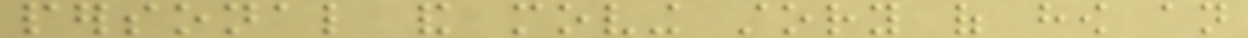personal and moving story of how an
